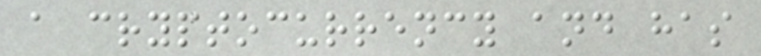a cryptocurrency and has
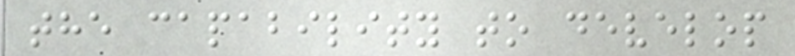the capability to develop
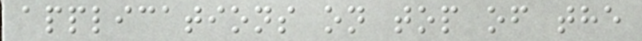applications on top of the
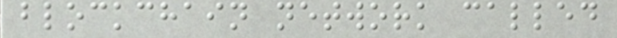blockchain network called
